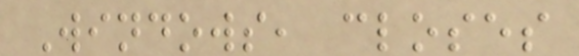Windows, closes
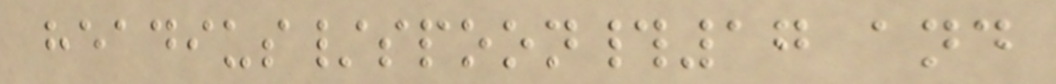headius/spoon#17 and
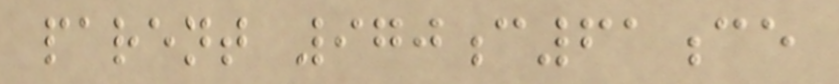parent 970c61ce
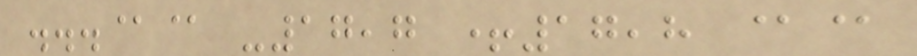...@@ -17,7 +17,8 @@
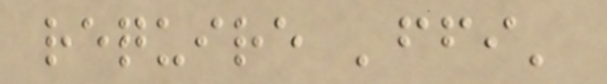require 'ffi'
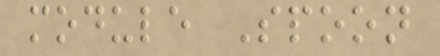module Spoon
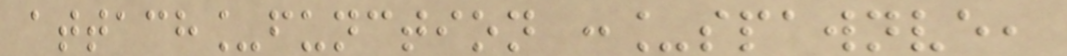attach_function :_spawnve,
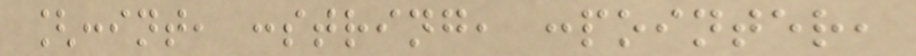[:int, :string, :pointer,
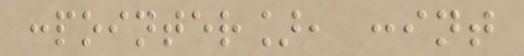:pointer], :int
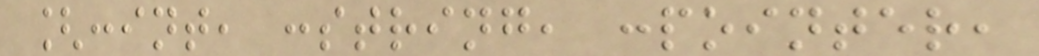[:int, :string, :pointer,
